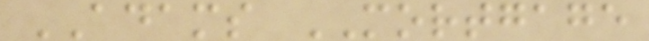ADAMS MORTGAGE
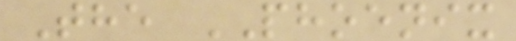The PHOENIX
